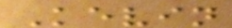Kevin
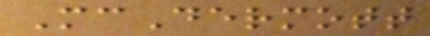McDermott
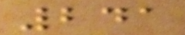241
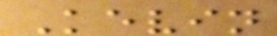Kevin
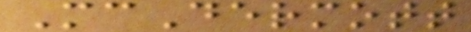McDermott
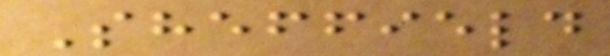Sheffield
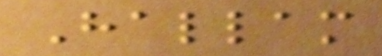Hallam
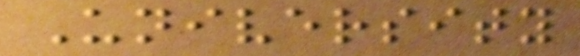University
